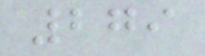279
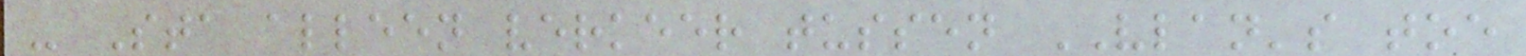- Sta alleen verkeer tussen VLAN's toe
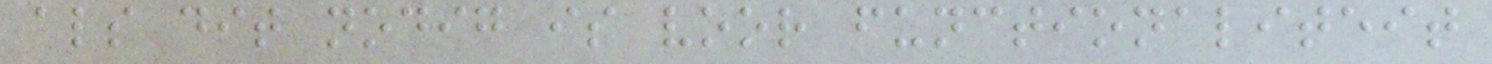als dit nodig is voor functionaliteit
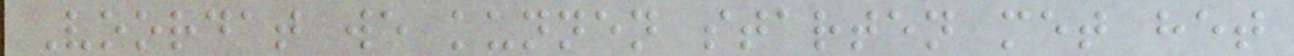Voordat we kunnen starten met het
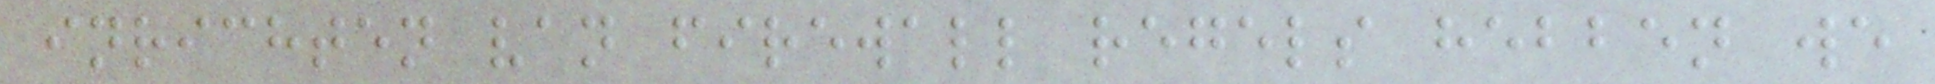inrichten van firewall regels hebben we
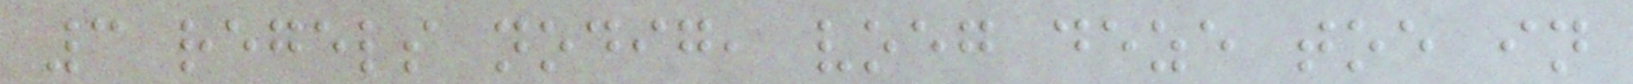3 regels nodig, voeg deze toe in
